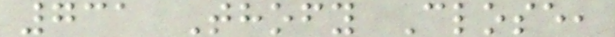731 Thofy Close,
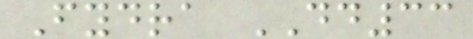Fydra DD33
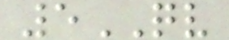5QV
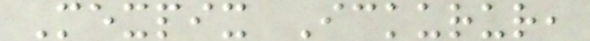Mexpix Ickurur,
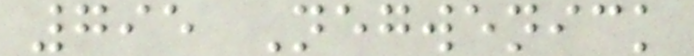795 Negwenick
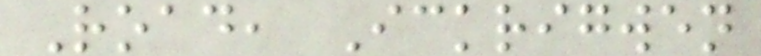Road, Ickrigwen
